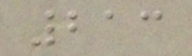213
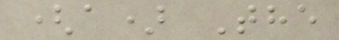(a) The
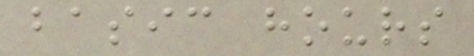basic hours
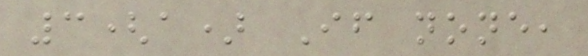3(a) If none,
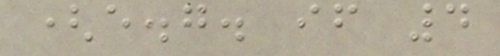(e.g. if 4
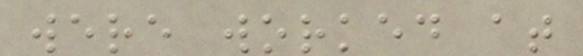were worked at
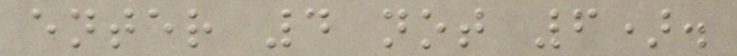enter 4 not 6).
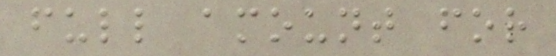full amount for
